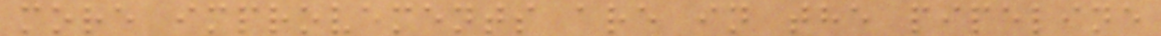more improvements are in the pipeline
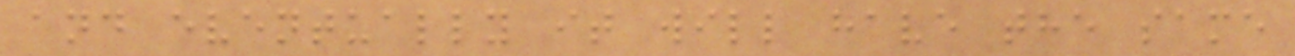and eventually it will have the same
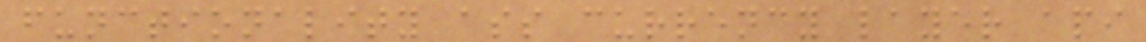functionality ass currency layer api
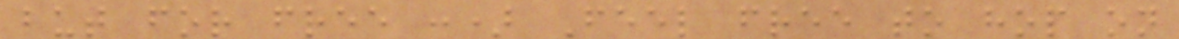but for free :) Feel free to hop on
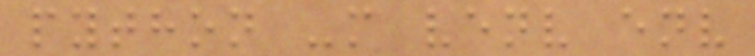python -m venv env
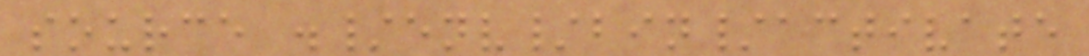source ./env/bin/activate
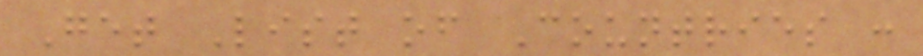Get List of Countries :
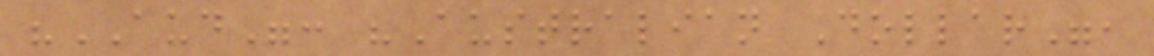"AUD": "Australian Dollar",
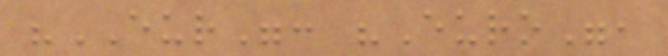"EUR": "Euro",
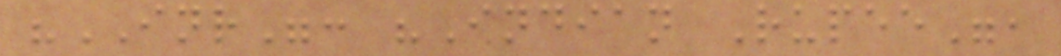"INR": "Indian Rupee",
